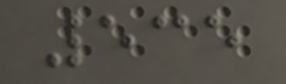535
